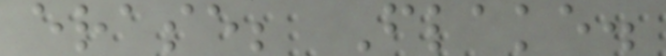erase; Flake.
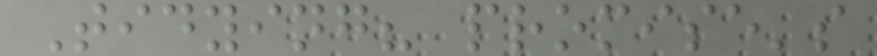Tidying? promise's
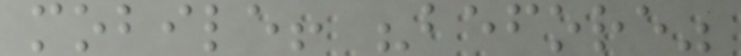mobile! "before"
